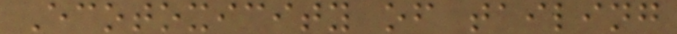Ecotoxicity of tailing
